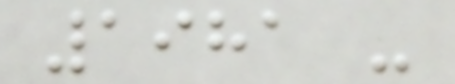1981 -
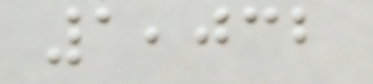1,032
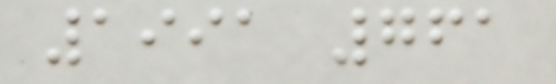1991 761
